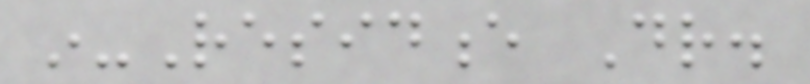in-Residence Dr.
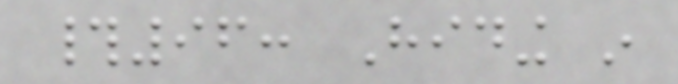#96: Hiding in
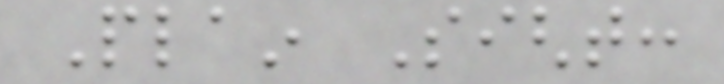Plain Sight:
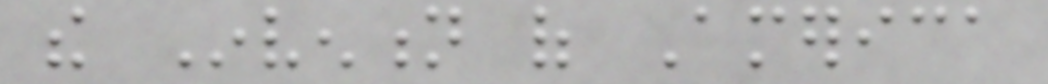the Invention of America
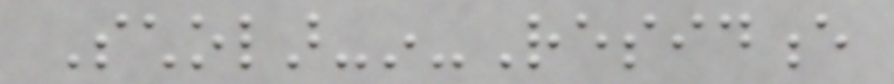Scholar-in-Residence
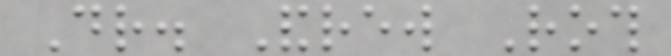Dr. Andrew Roth
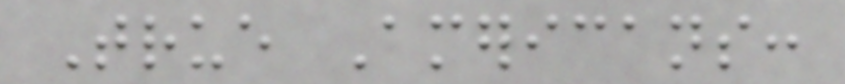True Americans:
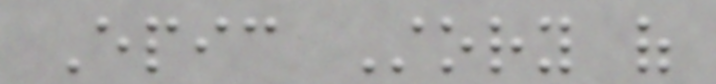Epic Story of
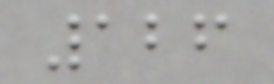126
